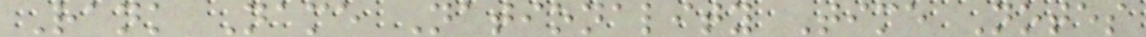Rank Name Nationality Time Notes
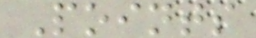Points
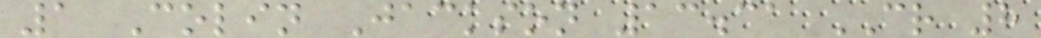1 Colin Jackson 13.31 CR 8
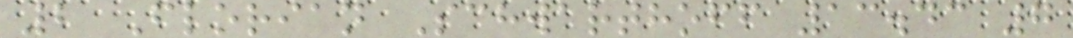2 Florian Schwarthoff 13.43 7
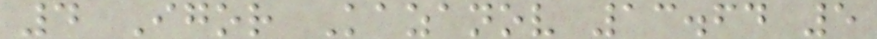4 Igor Kazanov 13.64 5
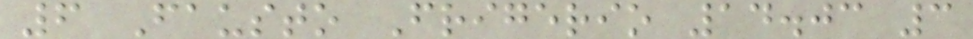6 Fausto Frigerio 14.03 3
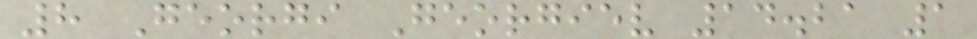8 Georgi Georgiev 14.21 1
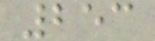253
